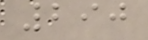290
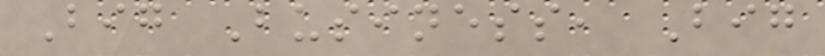Big Business, Big
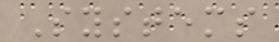Systems
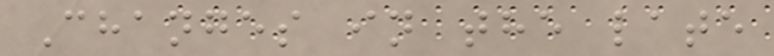Changes in the late
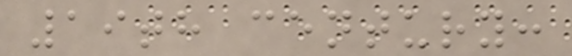19th century:
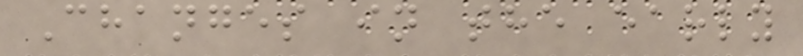Changes in the early
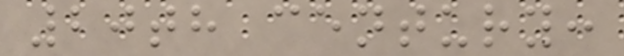20th century:
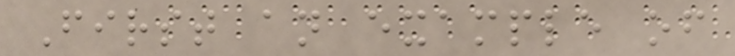First an example of
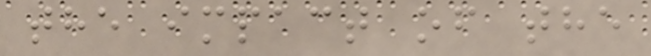the impact of the
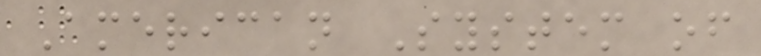American System of
